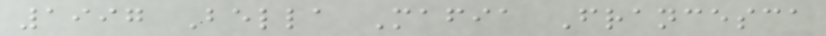1997 Bella Mafia Francesca
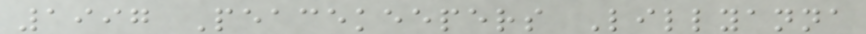1997 Peacekeepers Lillyanna
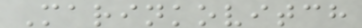Marinkovitch
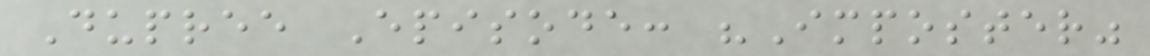Dupree Episode: "Imposter"
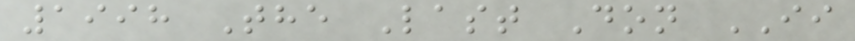1998 The Last Don II
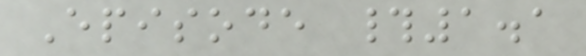Episode #1.1
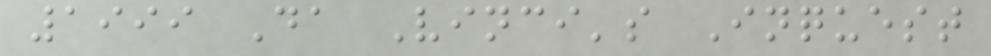1999 Da Vinci's Inquest
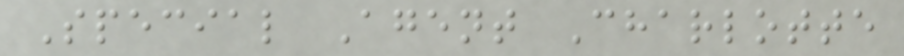Special Agent Charlotte
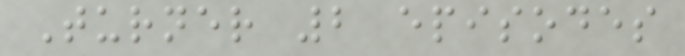Turner 2 episodes
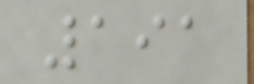191
